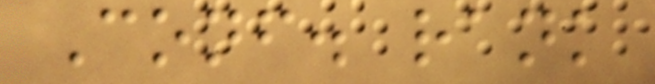Conf. rank
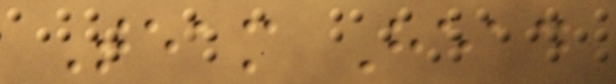Team Head
